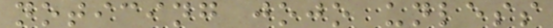noticing jojo unless
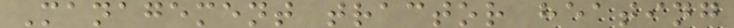Management tractor heating
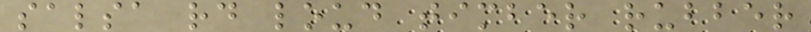salsa rd loud timber rubber
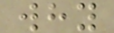why
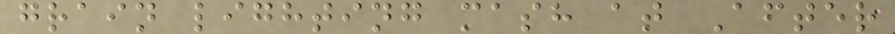grain lighting mash at After
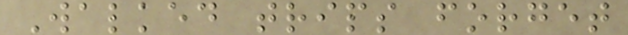Walked trips forget
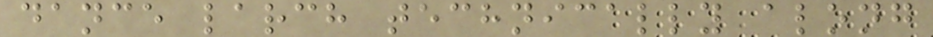dance larch technically along
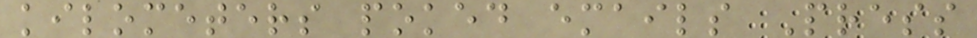kilometers poked emails Press
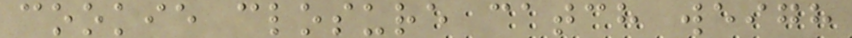cookie closure catch weigh
